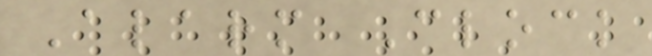Alarm Clock
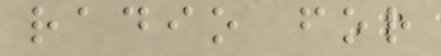radio for
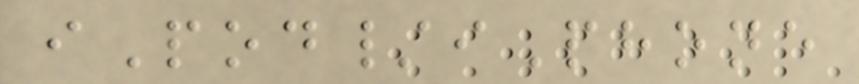iPod/iPhone
